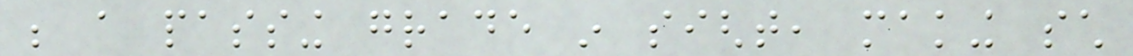be a passing grade in sight, making such
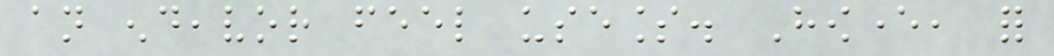an endeavor feel useless. However, for
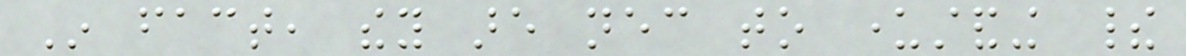In fact, they are necessary to understanding their
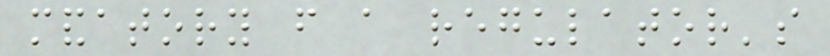mandatory from a regulator's
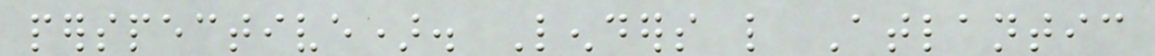perspective). Lenders like Atlantic
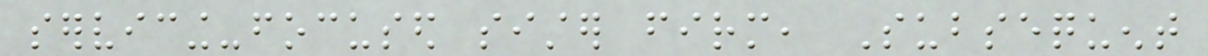servicing-focused sister firm, Subsequent
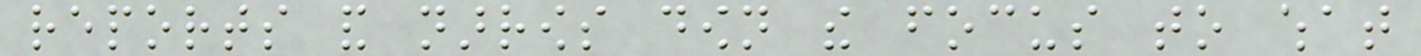reports and narrows down the focus to what
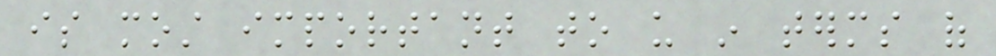is most important to us in terms of
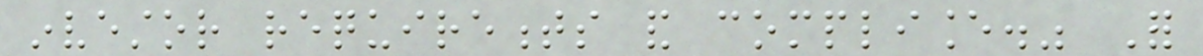investor requirements and compliance." For
